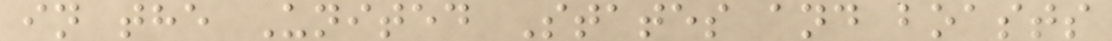in the United States and boasts
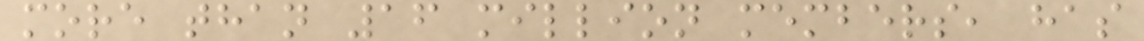more than 16 million members, has
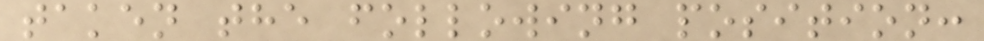taken the following position:
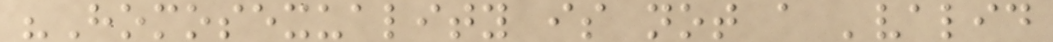"Homosexuality is not a 'valid
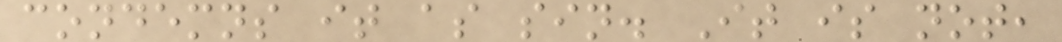condemns it as sin. It is not,
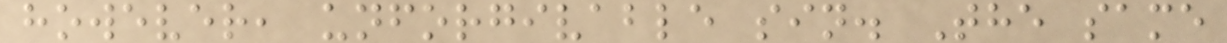however, unforgivable sin. The same
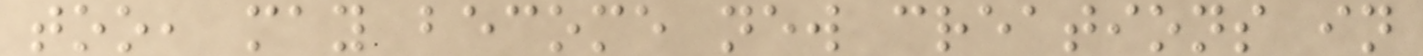too, may become new creations in
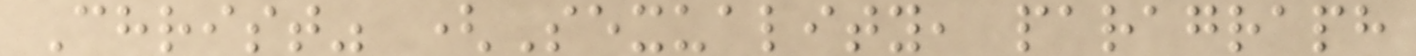Christ" (Sexuality, paragraph
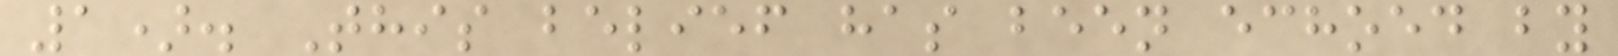1). This belief has been echoed by
